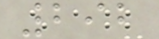292
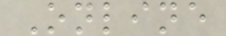Online
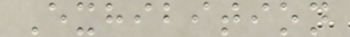Exhibition
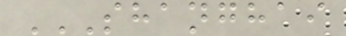SHANGHAI
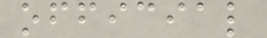official
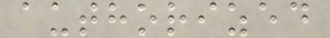authorized
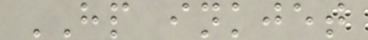HP inkjet
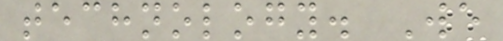technology. We
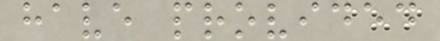have provided
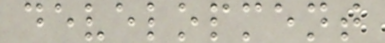development
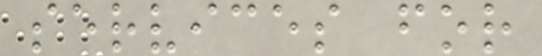services for
